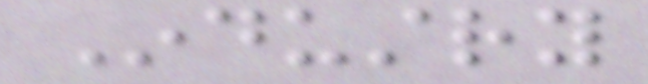Industry
